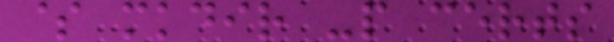$ mkdir -p certs
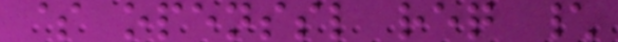$ openssl req \
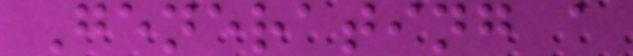Generating a
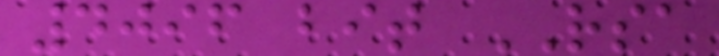4096 bit RSA
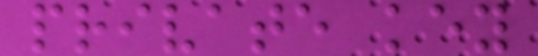private key
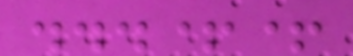...++
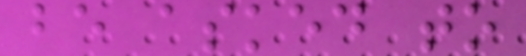be asked to
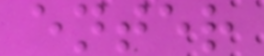enter
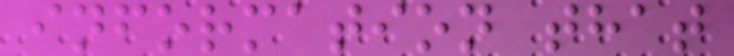information that
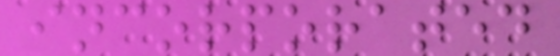incorporated
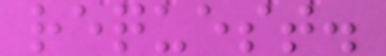request.
